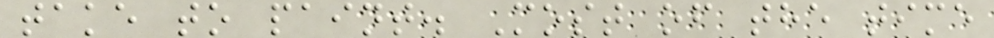take to paint. Most of the time
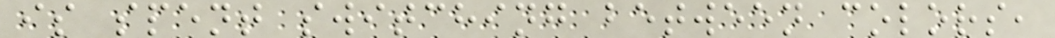is spent switching between colors,
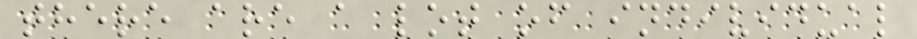there are a lot of individual
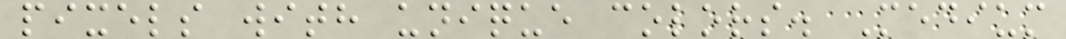pixels with unique colors. Medium
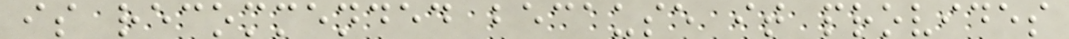is recommended because it provides
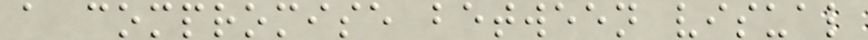a compromise between visual
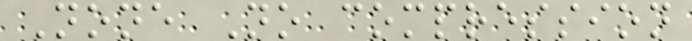None No compression
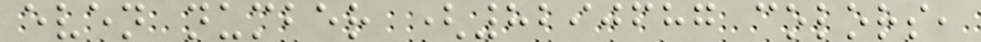even number (8290687 colors,
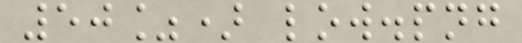50%) low.png
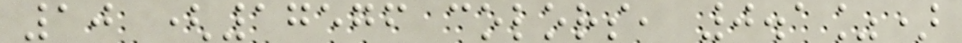10 (17576 colors, 0.1%)
